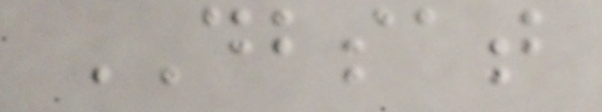DBSAT
